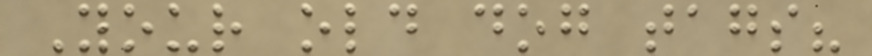Your old dog tags?
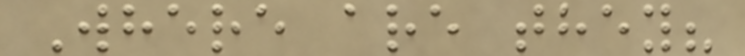Where are they?
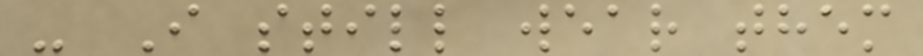- I still wear them
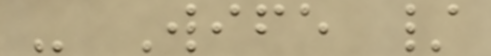- Wife /
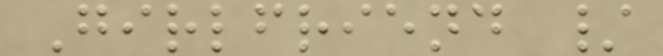Girlfriend /
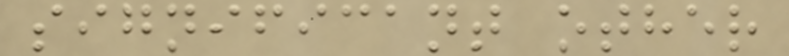significant other
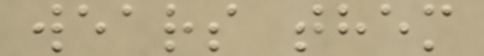wears them
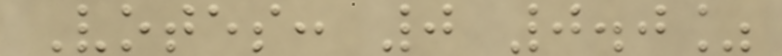Votes: 0 0.0%
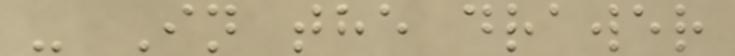- In the drawer
